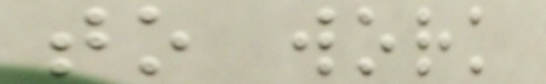to work
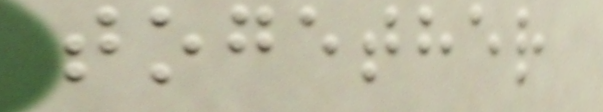together
